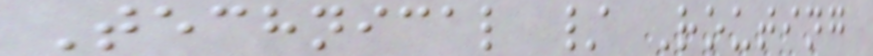Technical / Routing
